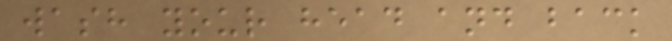wash your head and back
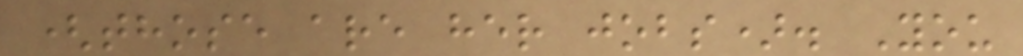(those are her jobs). You
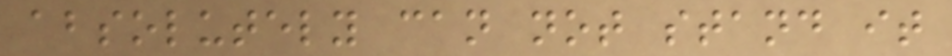absolutely can not stand it
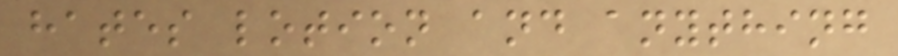hates lotion and anything
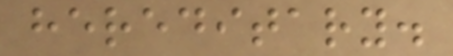hereditary.
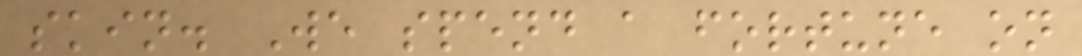skin. We spend a fortune on
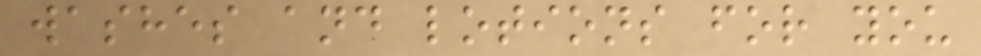washes and lotions for you
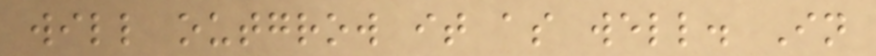will outgrow it as well. In
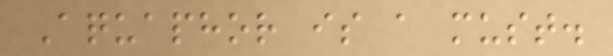Aquaphor is a must.
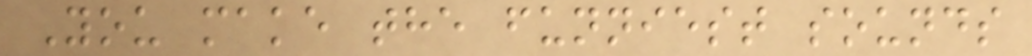You make the funniest sounds
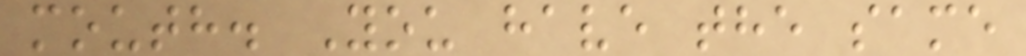mouth. You have the same
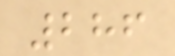286
